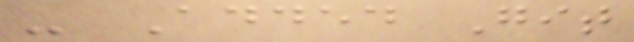- Added Git
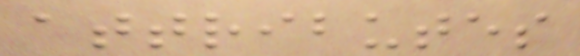attributes
